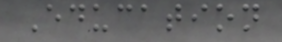Education
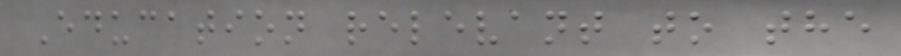Education relevant to the
